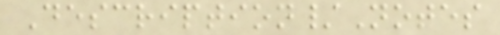Description/Notes
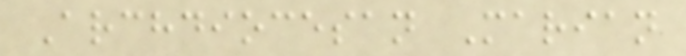Archdiocesan Marian
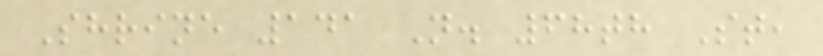Shrine 141 N. 68th St,
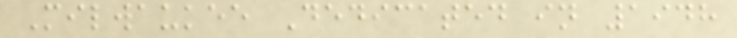Milwaukee Dedicated in 1948
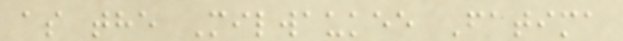as the Milwaukee Fatima
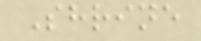Shrine
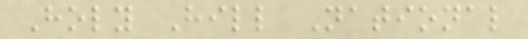Holy Hill National
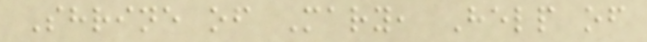Shrine of Mary, Help of
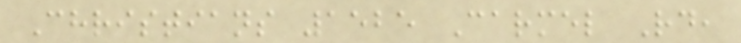Christians 1525 Carmel Rd,
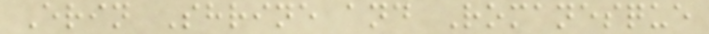Erin Shrine and Romanesque
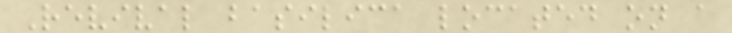Revival basilica located on a
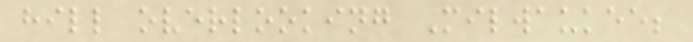hill overlooking Milwaukee;
